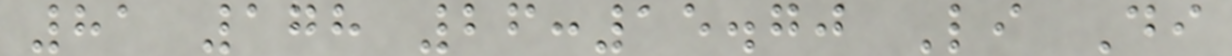81 178 26:15.70 Li Di
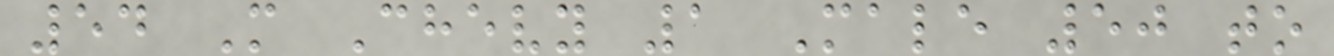54 M Chevy 1 Male 50 to
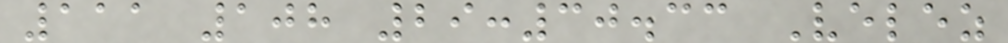111 108 29:30.33 Velez
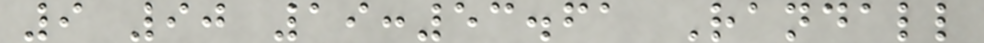9 90 19:53.61 Randall
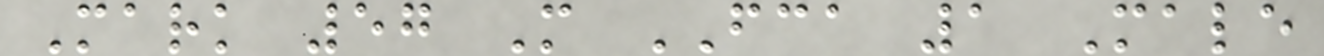Mark 57 M FCA 1 Male
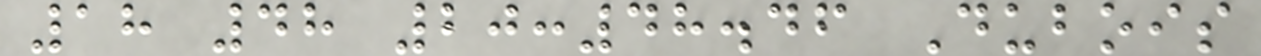18 48 20:48.46 Dubois
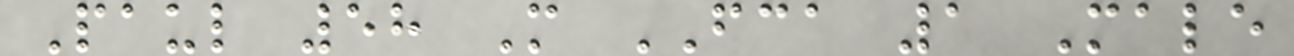Paul 58 M FCA 1 Male
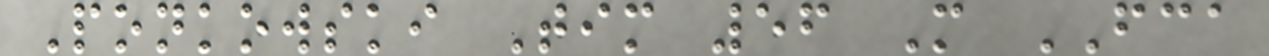Ponkowski Tim 56 M FCA
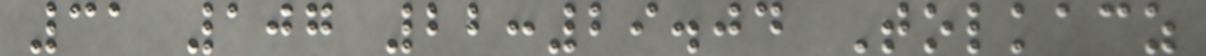31 107 22:29.04 Tolkacz
